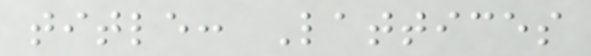title: Lattices
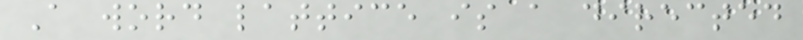A word lattice is a directed
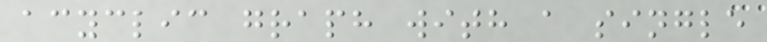acyclic graph with a single
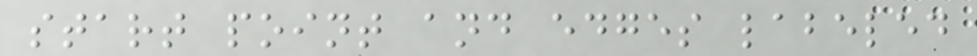start point and edges labeled
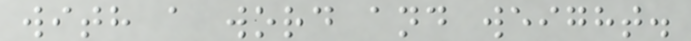with a word and weight.
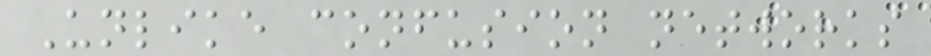Unlike confusion networks
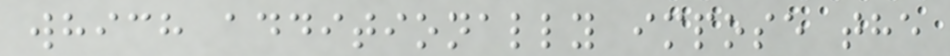which additionally impose the
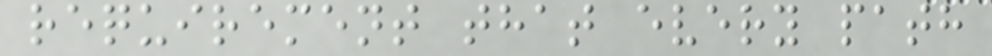requirement that every path
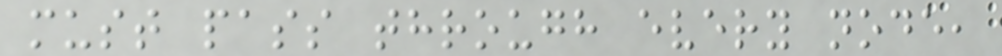must pass through every node,
